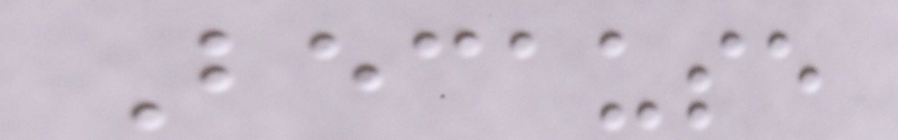Because
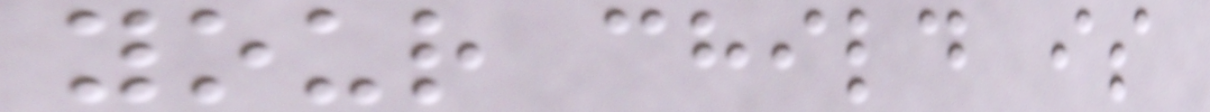your child is
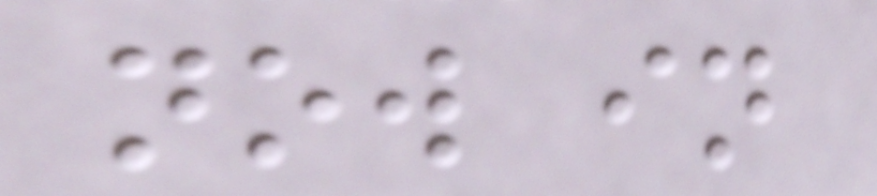now in
